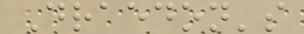Draedon's
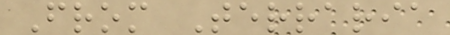From Terraria
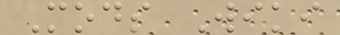Mods Wiki
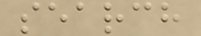search
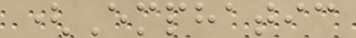(Emphatic
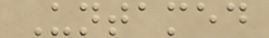Untamed
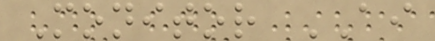Monitor AI
